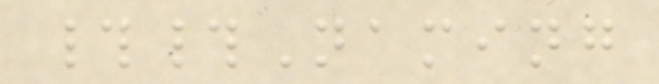##Naming
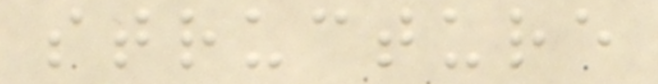structure
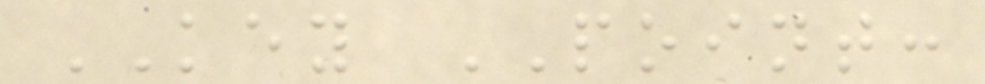KEY POINT:
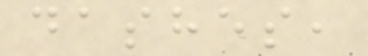dashes,
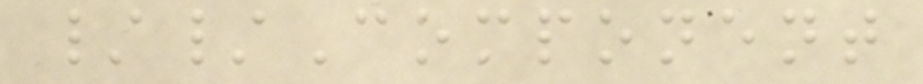//Component
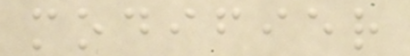modifier
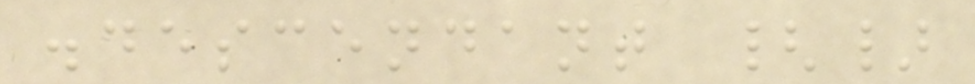.descendant {}
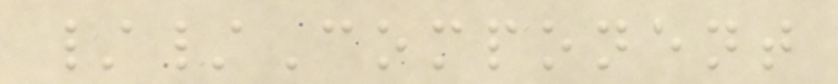//Component
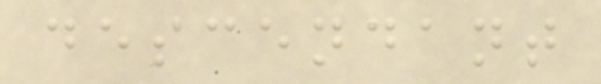descendant
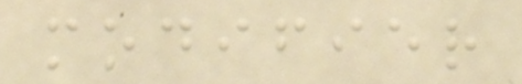modifier
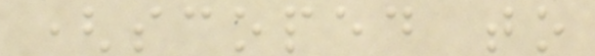(scoped to
